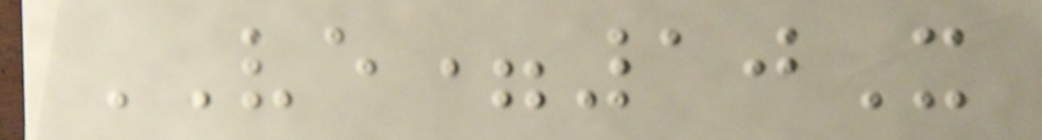VE=10X
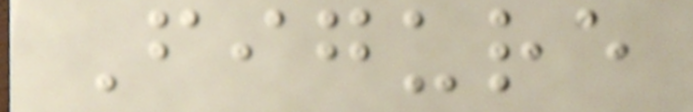Figure
